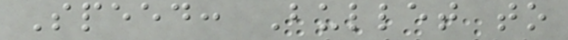Speed: Bullet to
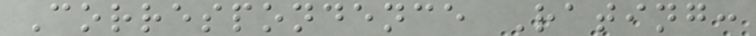Correspondence Rating:
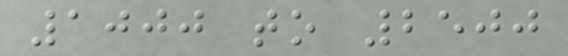1000 to 2500
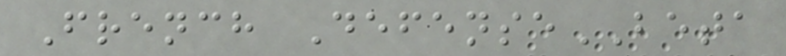French DefenseBETA
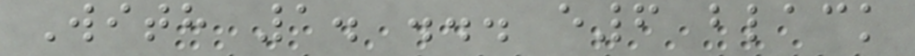With 1. ... e6 black
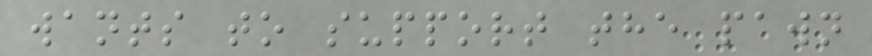wants to support the pawn
